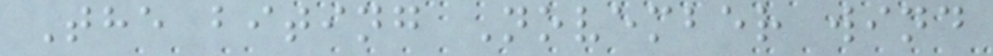The biting November wind
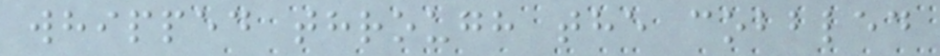whipped through the cobbled
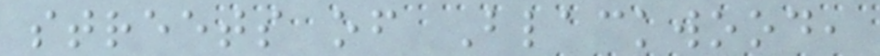streets of Blackwood,
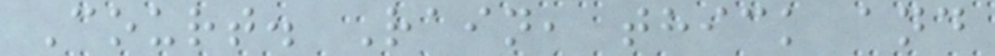Court. Rain, thick and
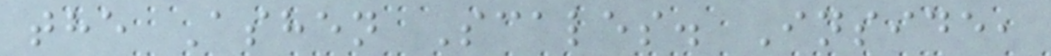the Ashen Scales. Inside,
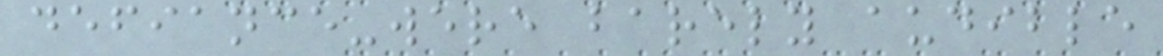defiance-were barely audible
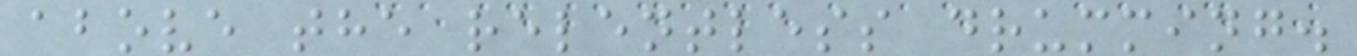above the relentless drumming.
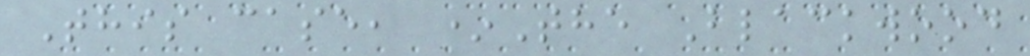This case, *The Blackwood
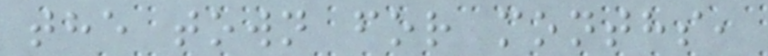the town for months,
